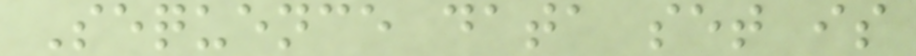Sequence data set is
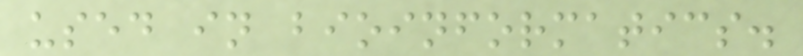used in bioinformatics.
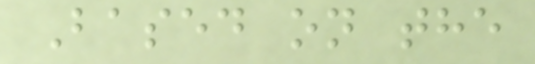Based on the
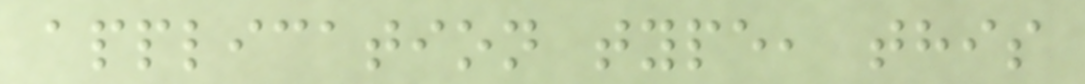application type, this
